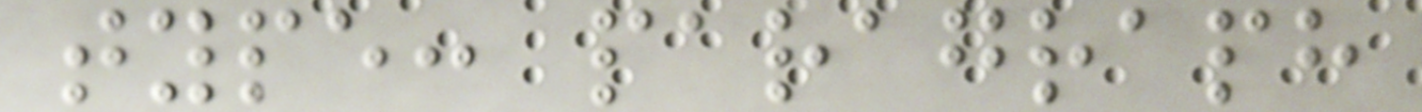type: paragraph
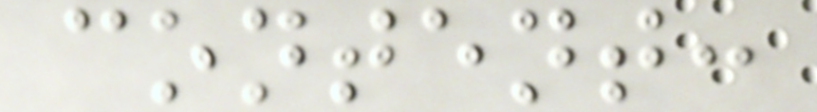content:
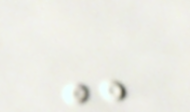-
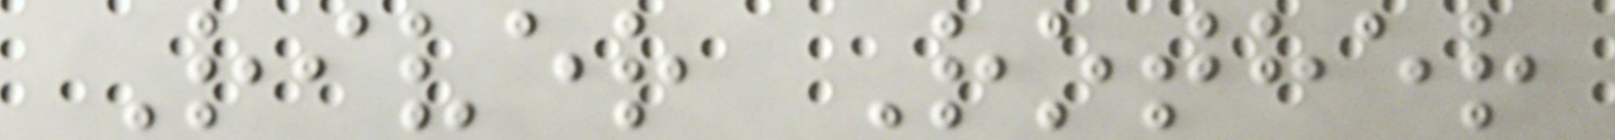River Rother
